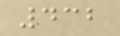432
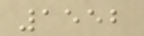1552
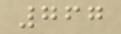767
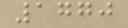1770
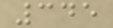345
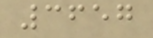3657
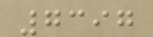7397
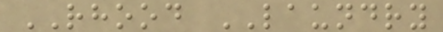RHOOD LAUNDRY
